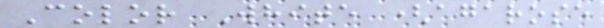Color White (agarose
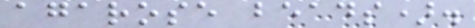agarose beads).
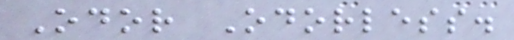Odor Odorless.
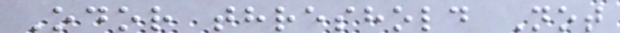Odor threshold Not
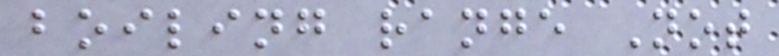boiling range Not
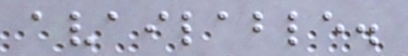available.
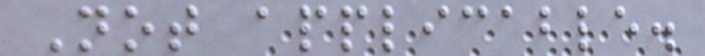Not applicable.
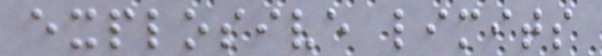explosive limits
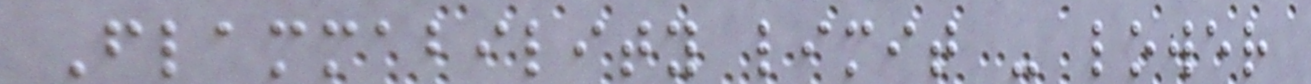Flammability limit - lower
